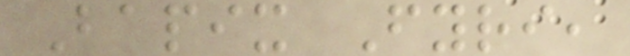Bapix Fyri,
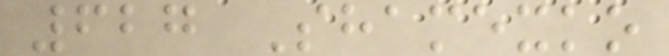627 Shamexko
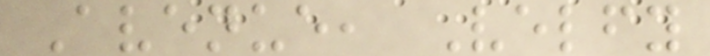Avenue, Velfy
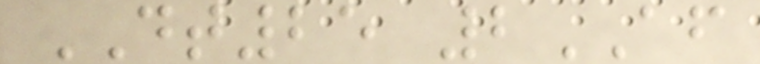DT25 2AF
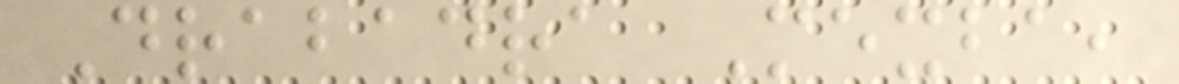Drabadra Mexba,
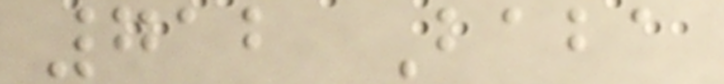712 Baba
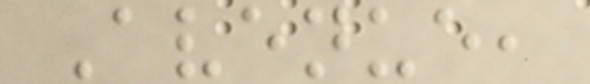Avenue,
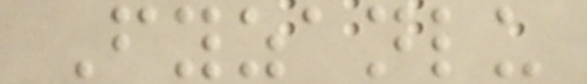Fyzanlu
